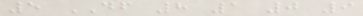5 DF 8 1 0 9
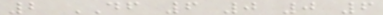2 DF 6 0 0 6
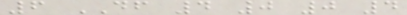6 DF 4 0 0 4
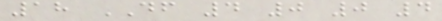18 DF 4 0 0 4
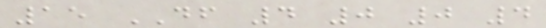15 DF 4 0 0 4
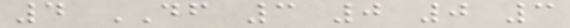4 DF 3 0 0 3
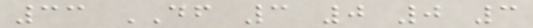33 DF 3 0 0 3
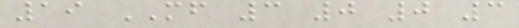19 MF 3 0 0 3
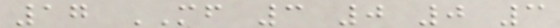17 MF 3 0 0 3
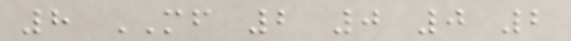8 MF 2 0 0 2
